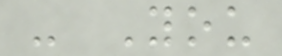- You
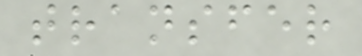transfer
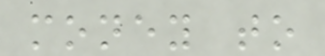money to
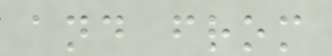and from
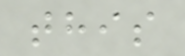this
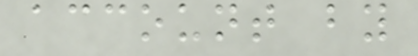account by
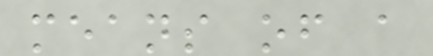means of a
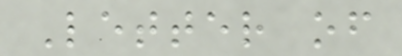Letter of
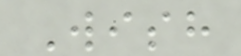Wish
